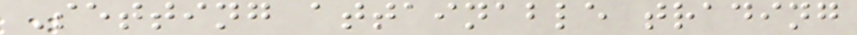Setting attainable trading
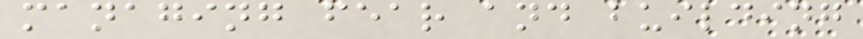managing fear and building
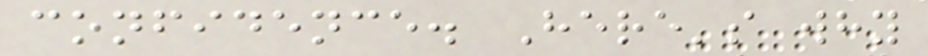confidence. Here's why
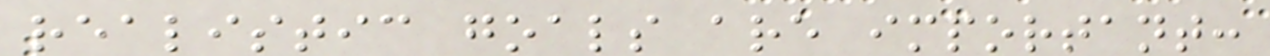realistic goals are important:
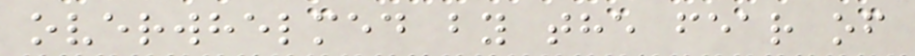overwhelmed by the fear of
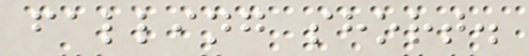falling short.
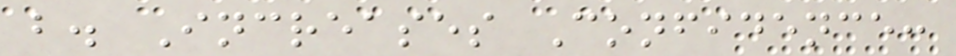b. Increases Confidence:
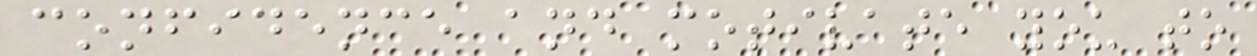confidence and motivate you to
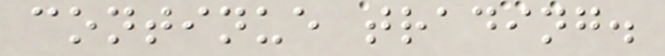continue trading.
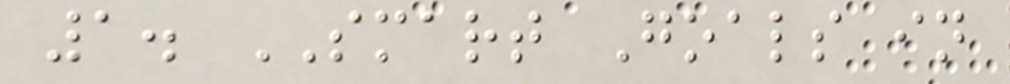1. SMART Goals in
